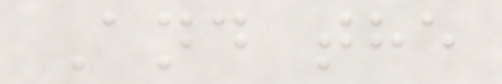And the
